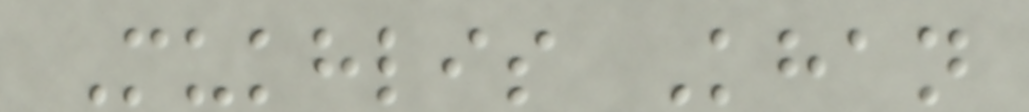Mukhlis Khan
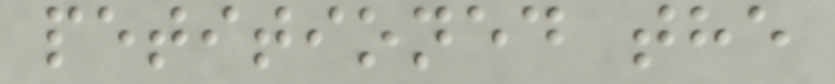petitioned the
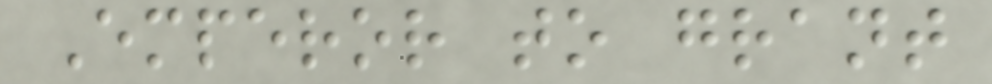Emperor to grant
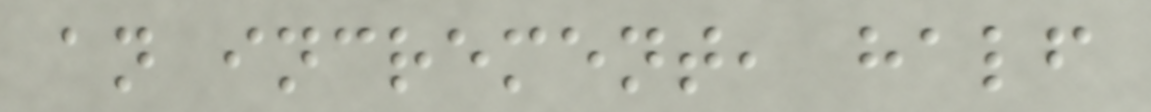an increment, half
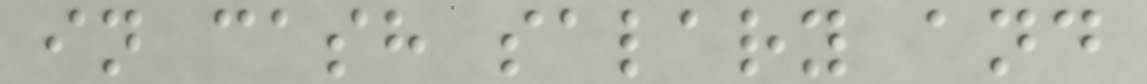in cash salary and
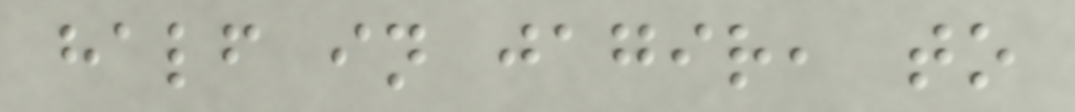half in jagir, to
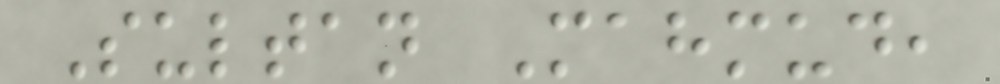Sultan Mahmud,
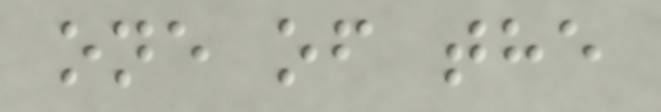one of the
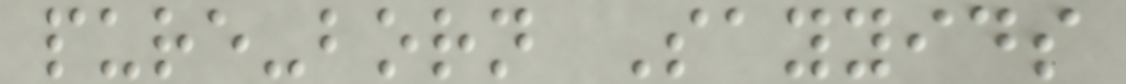pure-born Sayyids
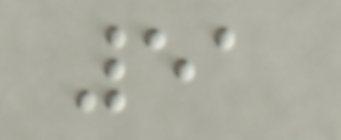51
